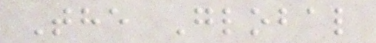The Global
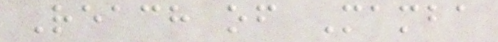Reach of Mamba
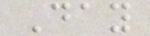Day
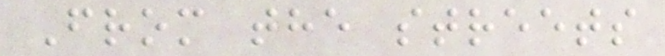From the streets
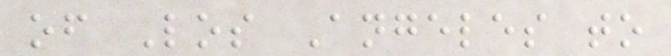of Los Angeles to
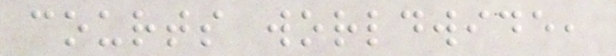courts worldwide,
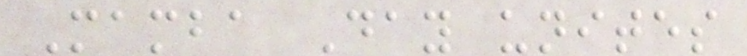Mamba Day unites
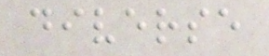diverse
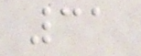31
